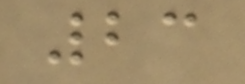23
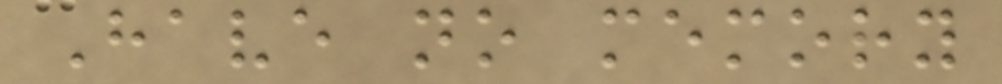Have no memory
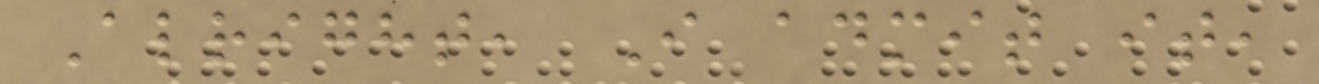Alright, I admit it,
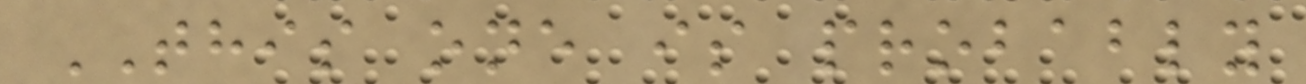THIS one is probably
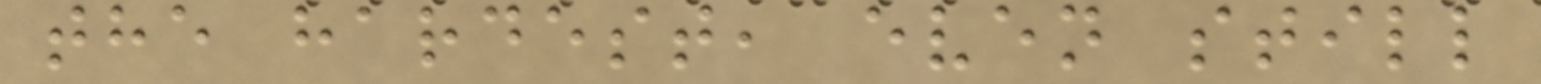the hardest, even still
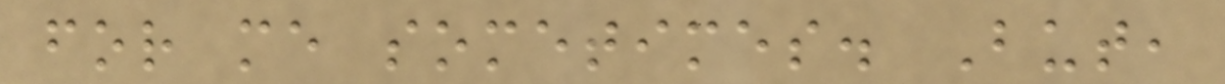for me sometimes. But,
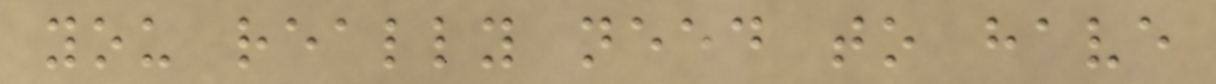you really need to have
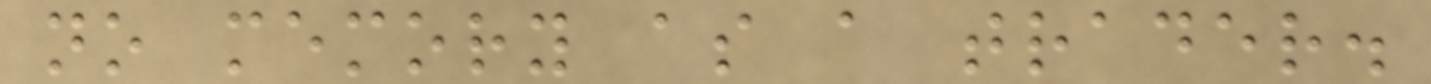no memory as a trader.
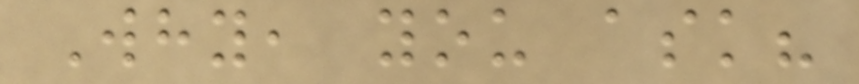Why, you ask?
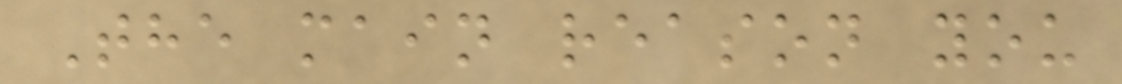The main reason you
